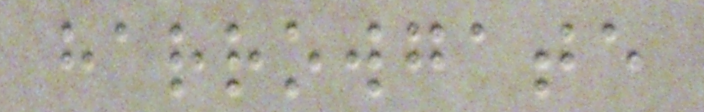harrowgate
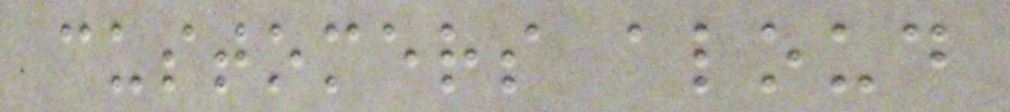customers aloud
